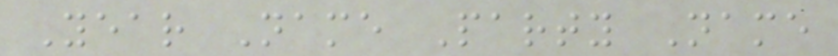Year Name Party Name
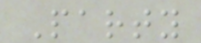Party
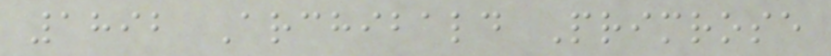1892 Archibald Primrose
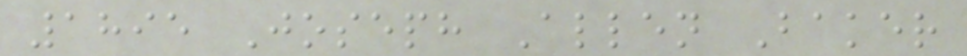1895 Joseph Allen Baker
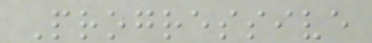Progressive
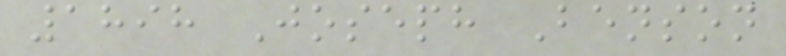1898 Joseph Benson
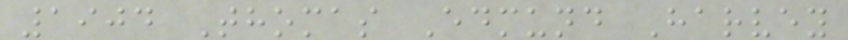1904 Thomas Edmund Harvey
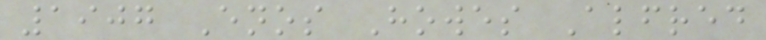1907 Enos Howes Alfred
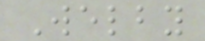Welby
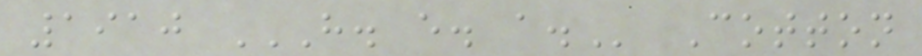1910 H. E. A. Cotton
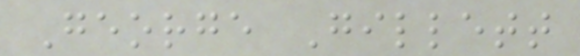George Gillett
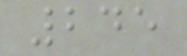245
